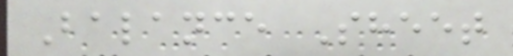Balance Sheet
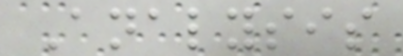Analysis
